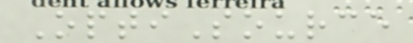OptiSource
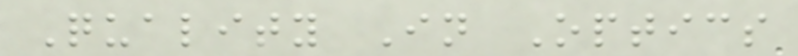Quality In Optics
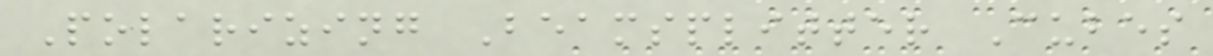Polarizing Beamsplitter Cubes
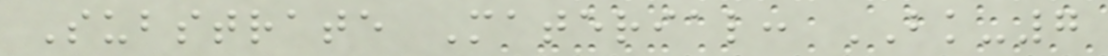Substrate Material: BK-7
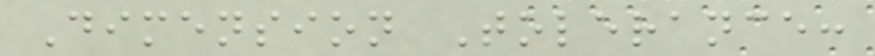Dimension Tolerance:
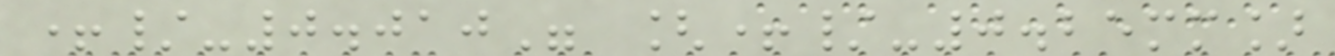+/-0.010" [+/-0.25mm]
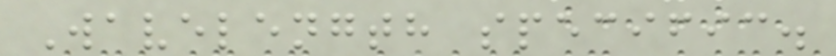Wavelength specific.
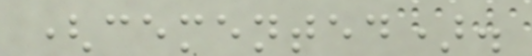(cemented).
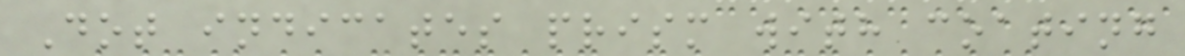Dot indicates prism with coating
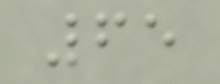65
